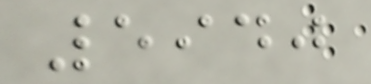5940
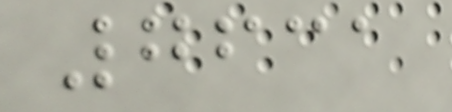7631
